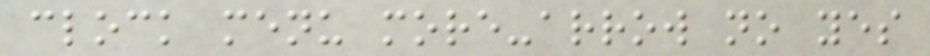clock menu more-arrow no yes
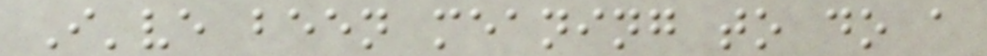I've been meaning to do a
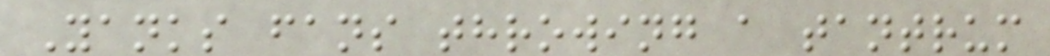Yanks fans throwing a tantrum
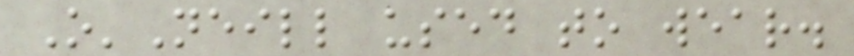O'Neill used to wear.
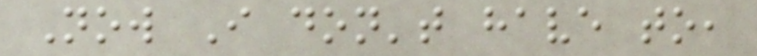Now I don't have to,
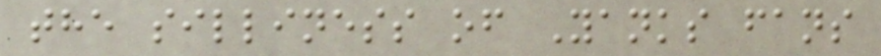the silliness of Yanks fans
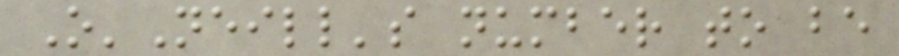O'Neill's number to be
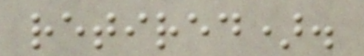retired).
